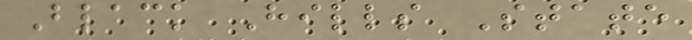Black Hills State
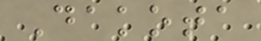Dakota
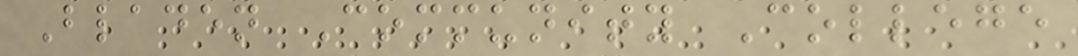Bladen Community College
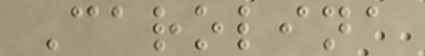Carolina
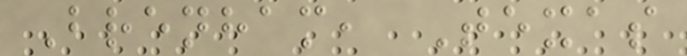Brenham, Texas
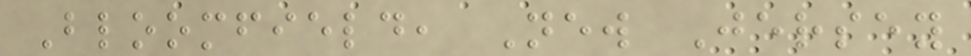Bloomfield, New Jersey
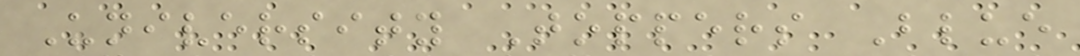University Toppers Blue
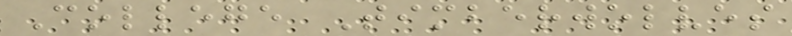College Timberwolves
